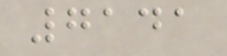7141
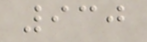930
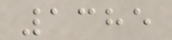1385
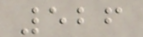526
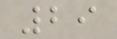29
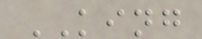KING
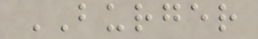BURGER
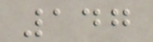147
